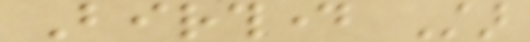Birthday Star
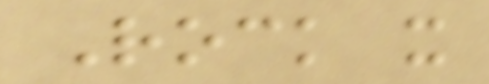Rock it
